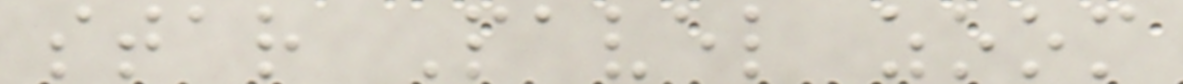star Pavel zoom
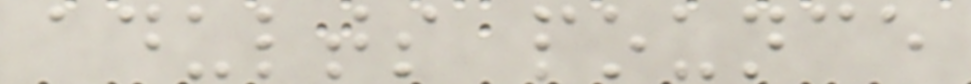adults pounce
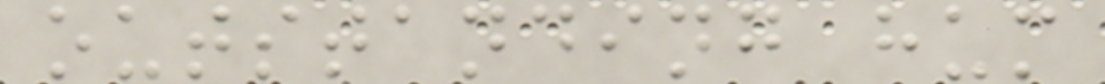outstanding hum
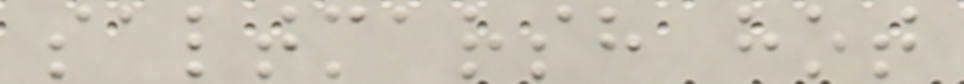saltmarsh hot
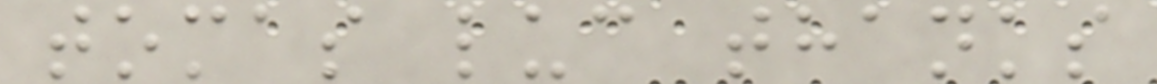tomas luc thanks
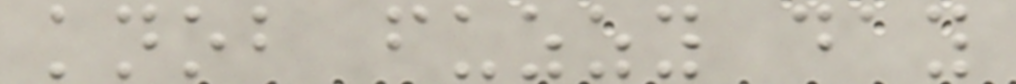knob fuzzy day
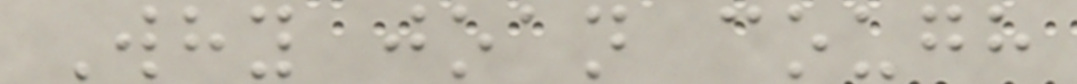Why joan cough
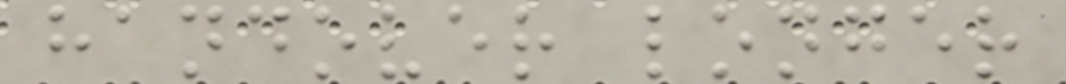handover longer
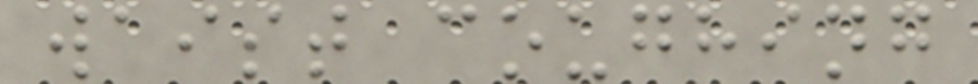waist coughing
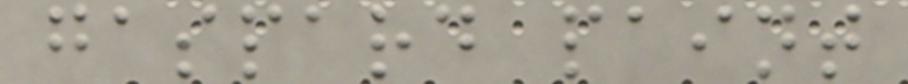gaspard paint
